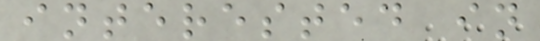interested in
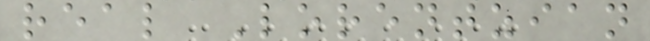real Lorentzian
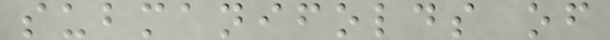submanifolds of
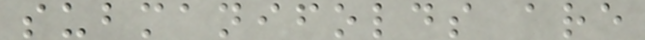submanifolds are
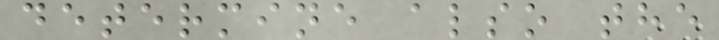determine also the
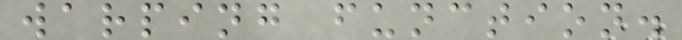warping function.
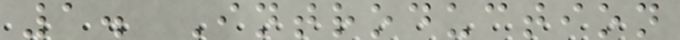1. Introduction
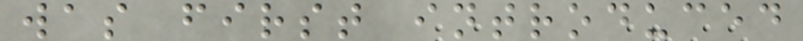was first introduced
